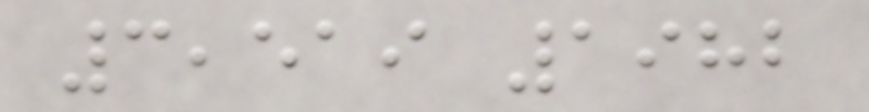3,519 1982
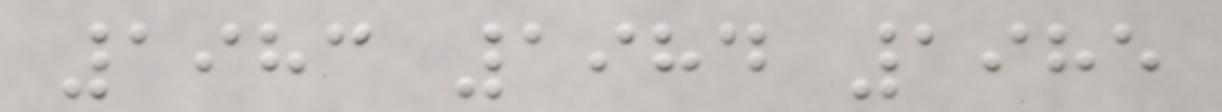1983 1984 1985
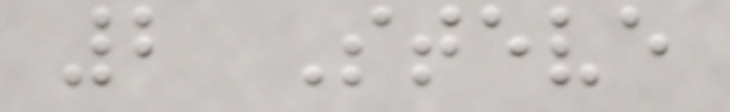2 Steve
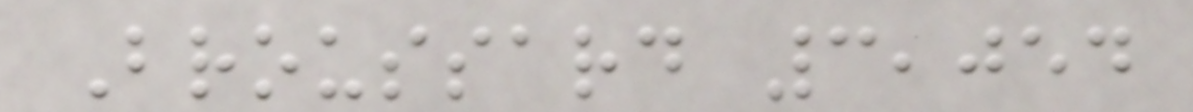Broussard 3,054
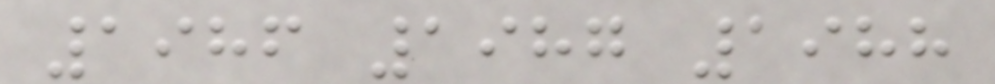1986 1987 1988
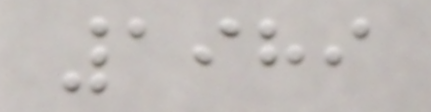1989
